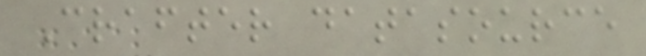Crafter datasource
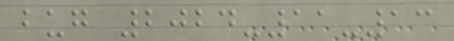bug 2024-11-13
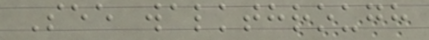See walkthrough
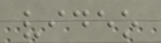video
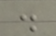.
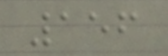156
